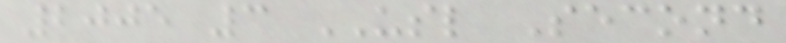2005 3 USL Second
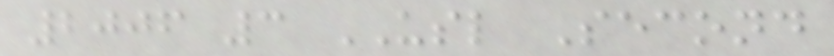2006 3 USL Second
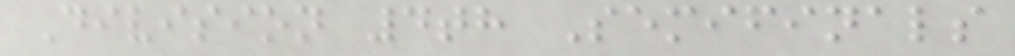Division 4th Semifinals
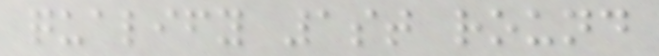qualify 1st round
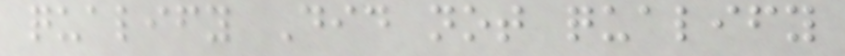qualify Did not qualify
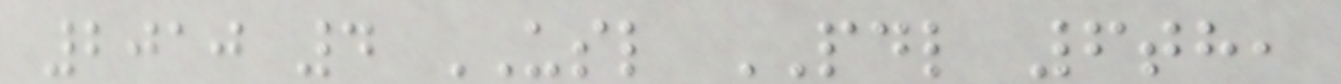2010 4 USL PDL 6th,
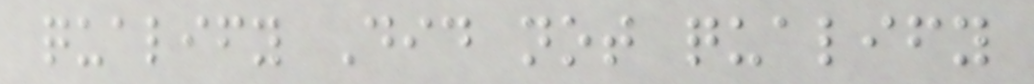qualify Did not qualify
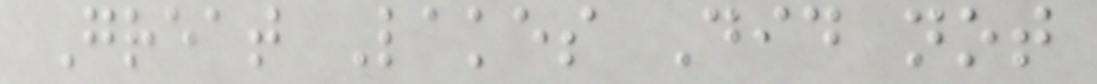Great Lakes Did not
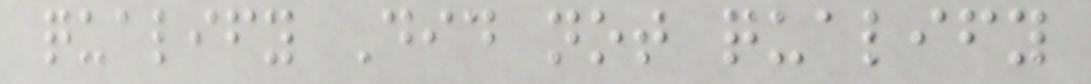qualify Did not qualify
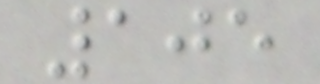105
